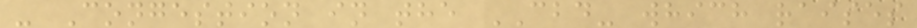- Congestion in the CBD- which raises
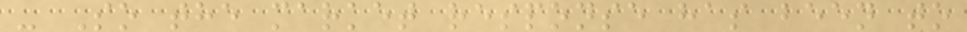- So the market response has been to
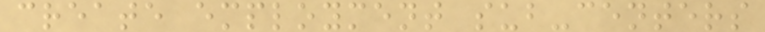create employment sub-centers
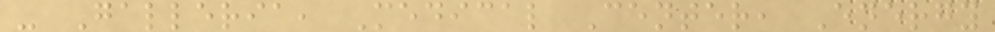- Galleria, Medical Center, Energy
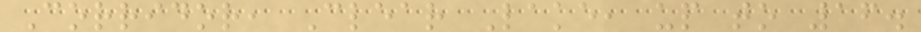Corridor, Clear Lake, up to 16.
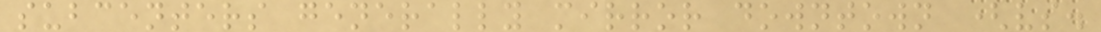subcenters generally mirror downtown (vs.
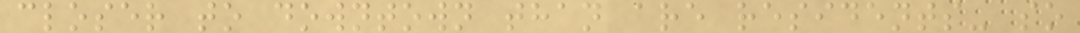closer to downtown than are residents- so
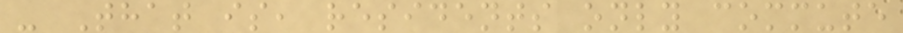- That is, residents only commute
